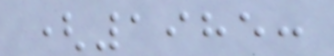(1985:
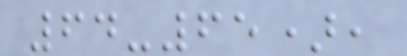64-65),
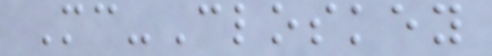Mc-Closkey
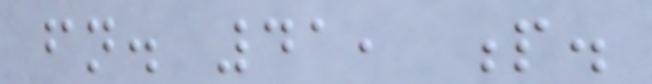fn. 41, p.
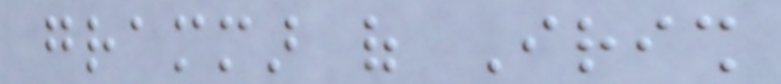grammar of Irish
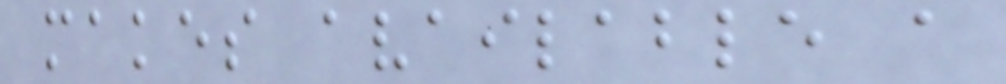makes available a
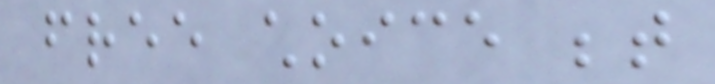free choice between
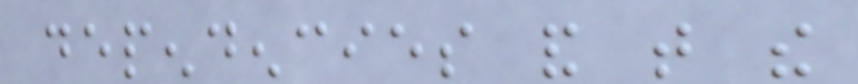dependencies and that the
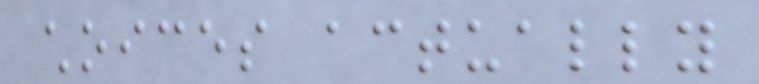choices actually
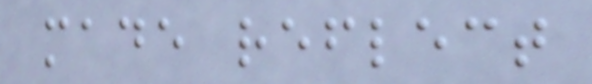made reflect
